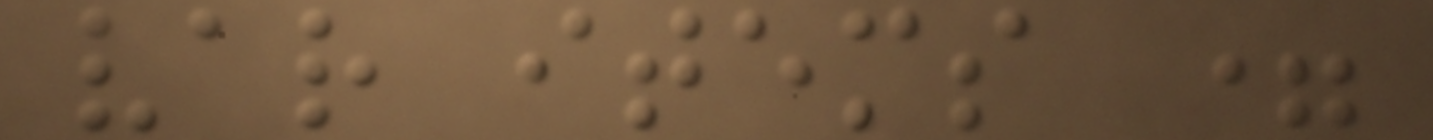var items =
